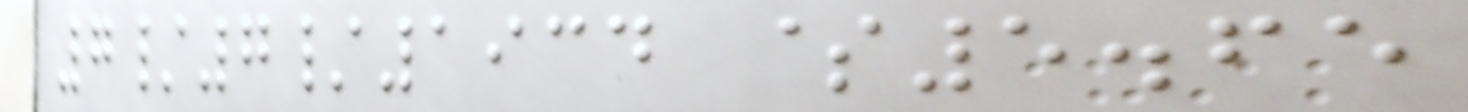7/7/1934 $5.65
